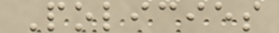Policies
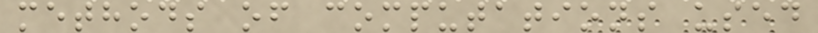methods of computations used
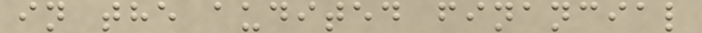in the audited financial
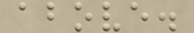above.
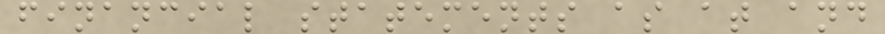financial statements as at and
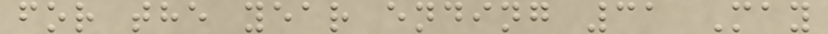for the year ending 31 May
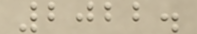2022.
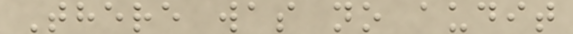There was no audit
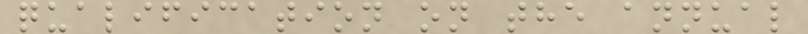qualification on the annual
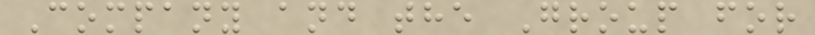Company and the Group for
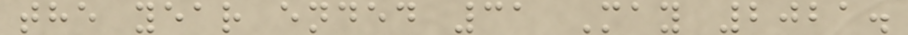the year ended 31 May 2021.
